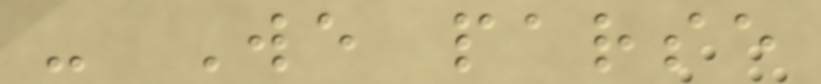- We parse
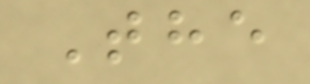The
